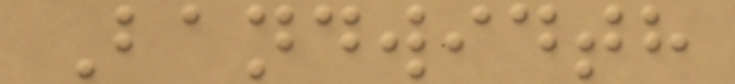Bandwidth
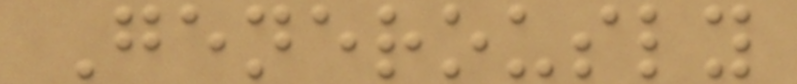Generously
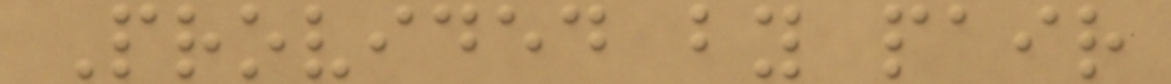Provided by pair
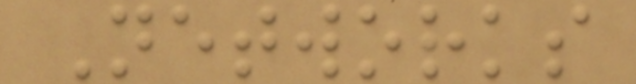Networks
